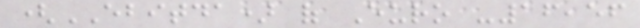(EBITDA) of Euro -16,56
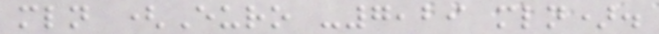mln (Euro -7,29 mln).
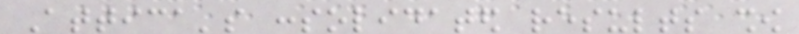Attica's consolidated results show
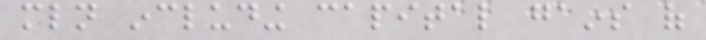mln including capital gains of
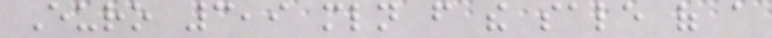Euro 3,9 mln from the sale of a
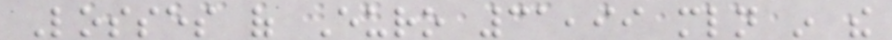Losses of Euro 31,99 mln in the
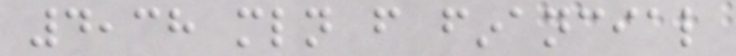4,38 mln from financial
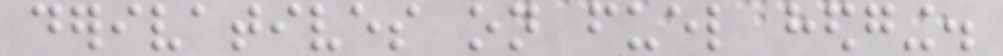derivatives on fuel hedging.
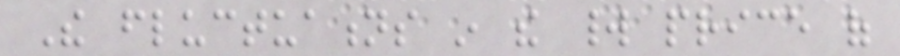The fluctuations in the world price of
